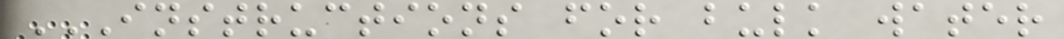INSTRUCTIONS FOR BULK WATER
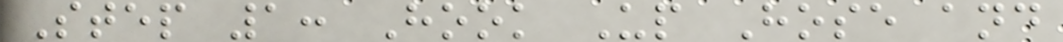Step 1: Hook Up Hose and
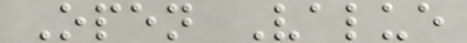Open Value
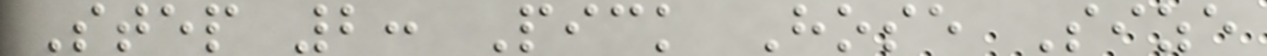Step 2: Pick Hose Size
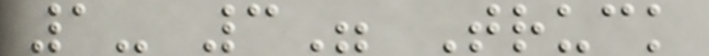1- 3" Truck
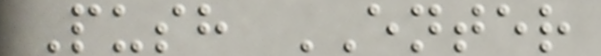Push ENTER
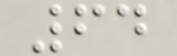64
